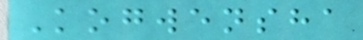Kogwensha
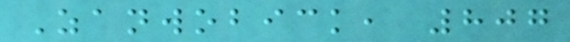Zanwobick, 807
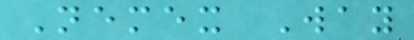Nemex Way
